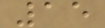15
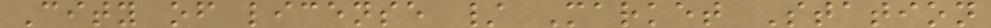City of license / Market Station
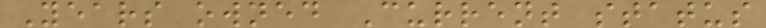Years owned Current status
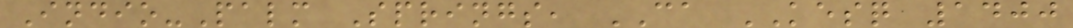Indio-Palm Springs, CA KESQ 1400
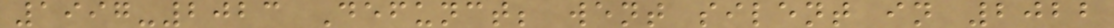1997-2023 Defunct; went silent in 2022
